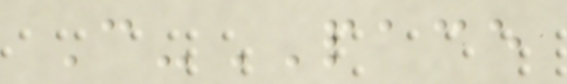C-PACE
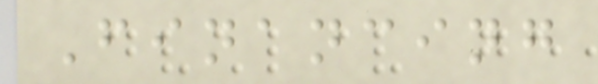Financing
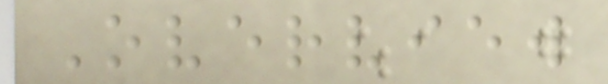Overview
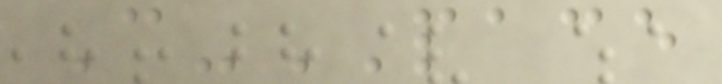C-PACE
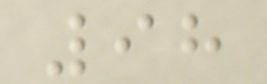98
